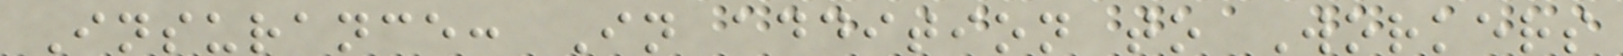Insurance: In addition to Workers
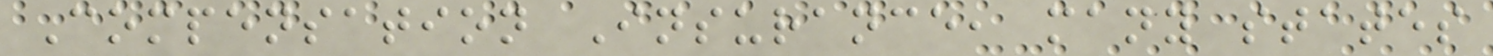Compensation Insurance, many states
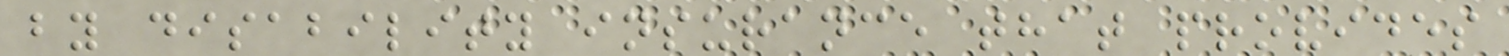by disability insurance that provides
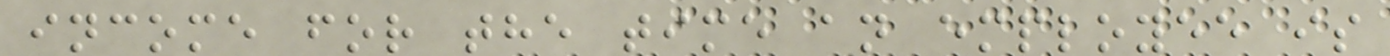income for the time an employee is
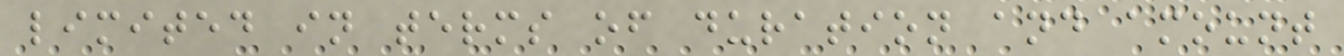limited in terms of duration and amount
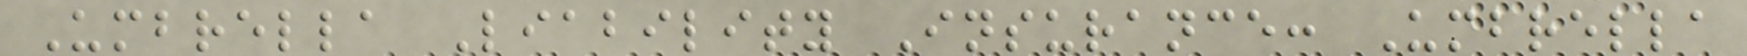Umbrella Liability Insurance: Umbrella
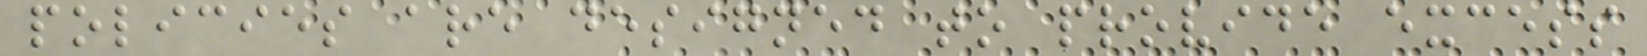policies are designed to provide excess
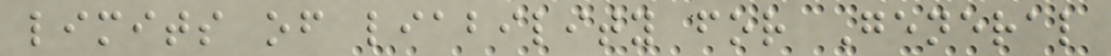limits of liability for General
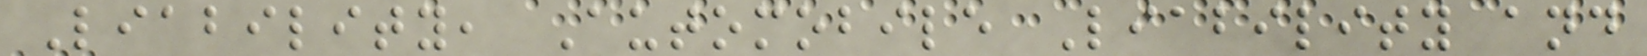Liability, Automobile Liability and
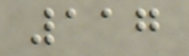117
